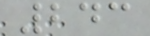243
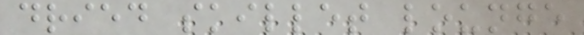dried skillet lounge
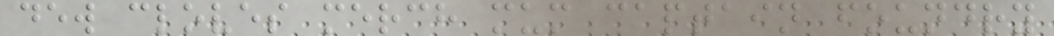dew cloves merch mum captain foundry
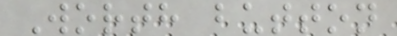Worth button
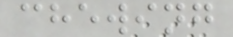chewing
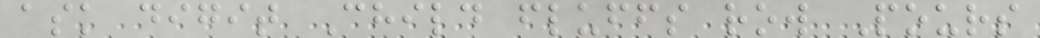ask digit Child fluffs row Pours
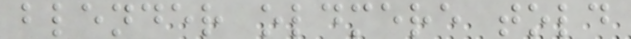blender oldmere told
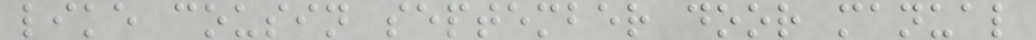like cousin september door manual
